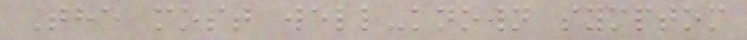The most well-known symptom
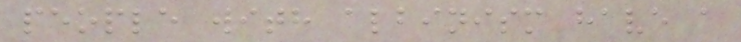people with albinism have a
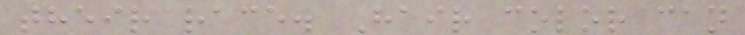their race. Hair color can
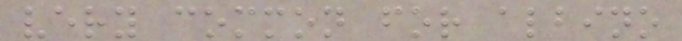very common for albino
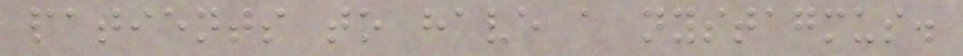patients to have a nystagmus.
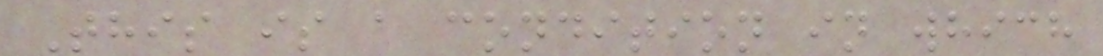This is a condition in which
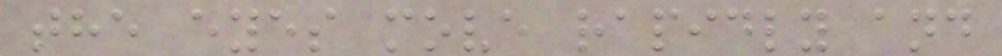the eyes move rapidly and
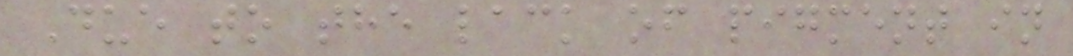Due to the lack of pigment in
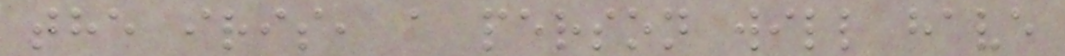the iris, a person will have
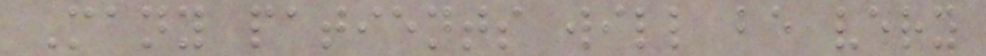Many patients will be very
